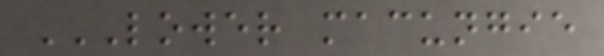LOWER MACUNGIE
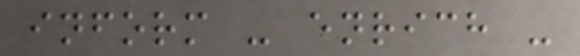inform - enrich -
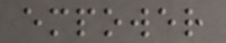empower
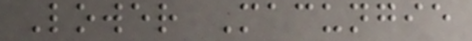Lower Macungie
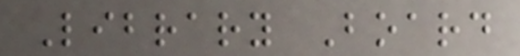Library Board
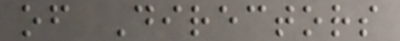of Directors
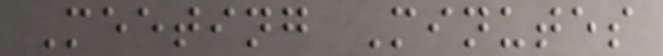Meeting Minutes
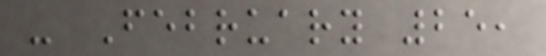- February 25,
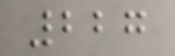227
